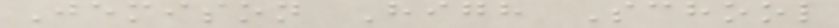Jemison High School
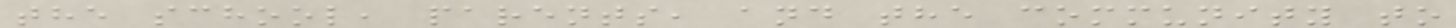the school, parents, and the community to
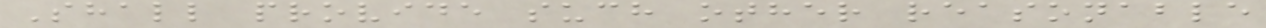Shall provide such other reasonable
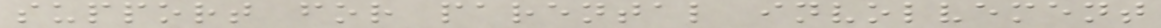support for parental involvement
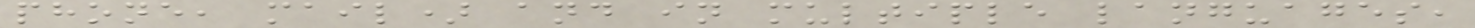phone, mail) and in multiple languages,
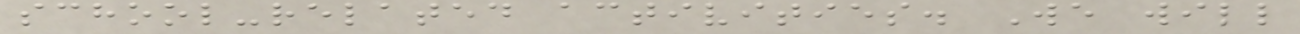school-related activities. We will
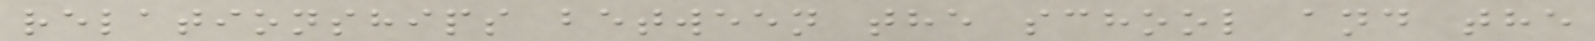relationships between the school and the
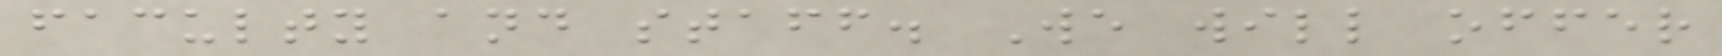faculty and staff. We will offer
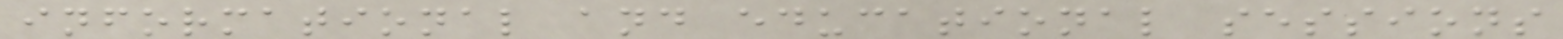informational and educational sessions
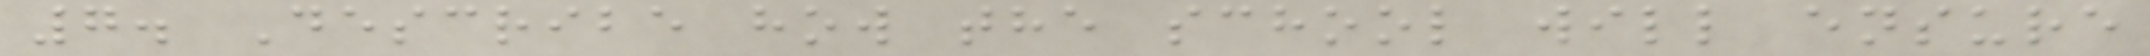7. Describe how the school will ensure
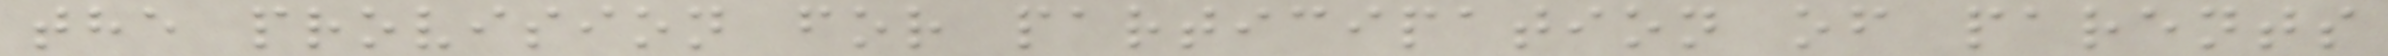the provision for participation of parents
